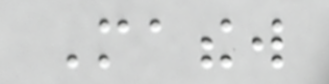Mathew
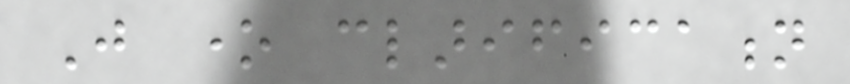Just one clarification
